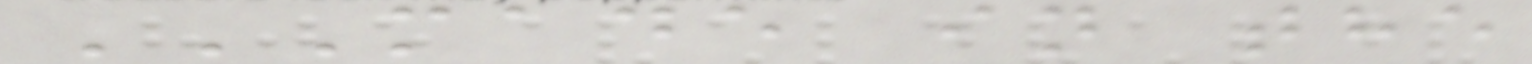MADE IN THE
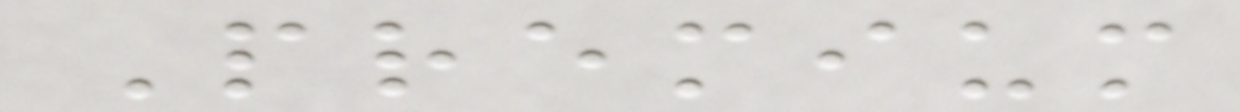Premium
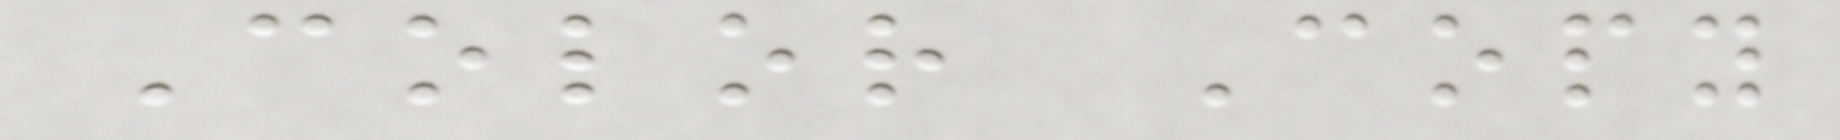Color Copy
